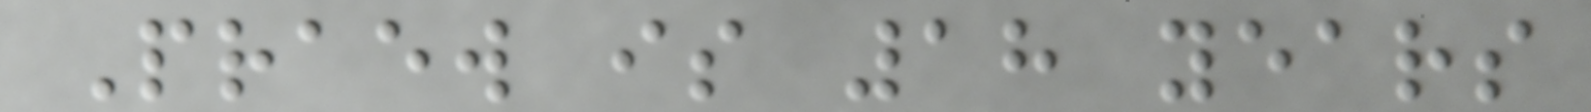Praew is 18 years
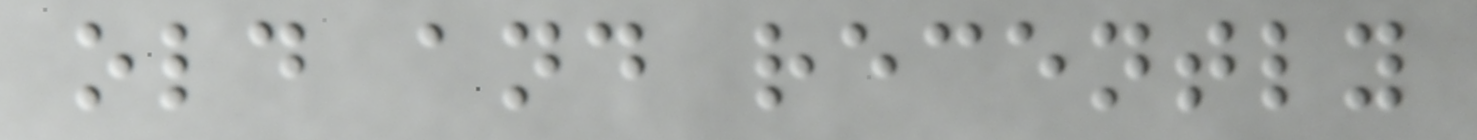old and recently
